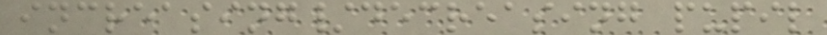increasing/decreasing pupil
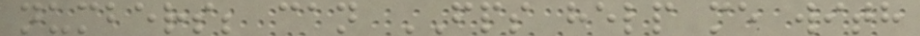numbers; can FPS help me with
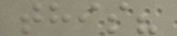this?
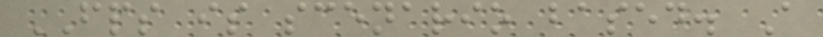FPS is scenario based. A
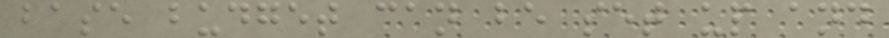base budget can be set up and
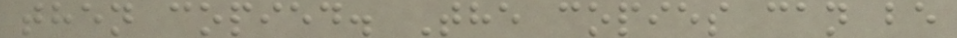then copied. The copies can be
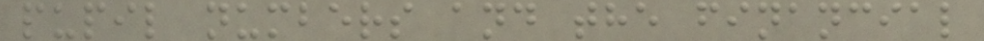pupil numbers and the financial
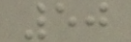50
